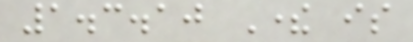1.3.10 There is
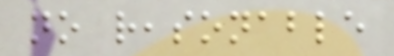no reasonable
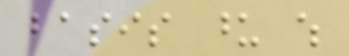basis upon which
